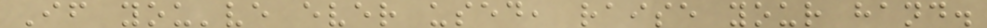If you've ever used, raise your hand.
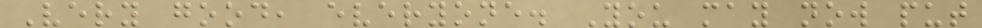Very good, everyone. You may now put
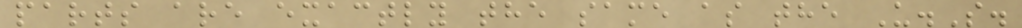parts are exactly the same as the U.S.
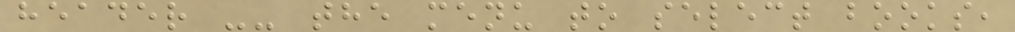header -- the menu to select books,
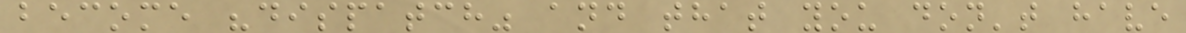become "dispatch" and that you don't have
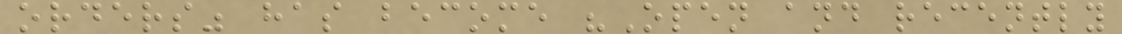orders" has become "Open and recently
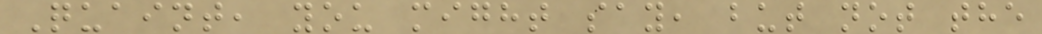Quaint, you might say, but not the
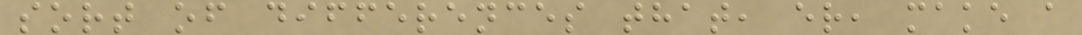sort of differences that, er, make a
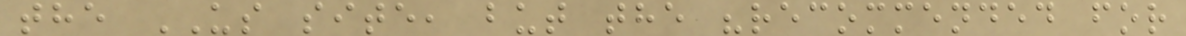the US site, but the "recommended for
